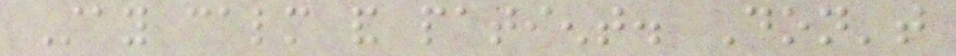Stay calm and patient. Don't
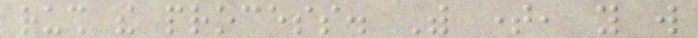rush the process. With time, you will
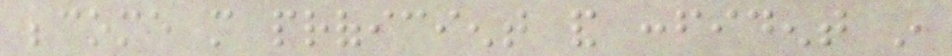become more proficient and confident in
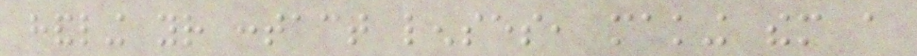handling your contact lenses, making them a
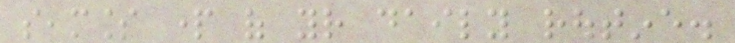seamless part of your daily routine.
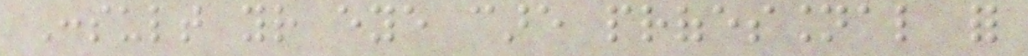Consult your eye care professional for
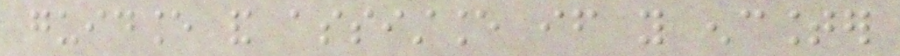guidance and assistance if you encounter
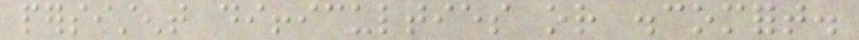persistent difficulties or discomfort.
